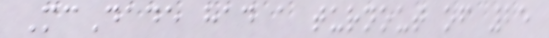McDade had a turnout of 25
